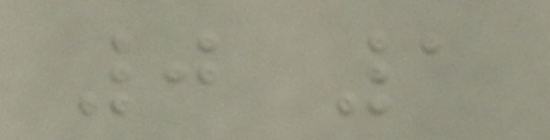0 1
